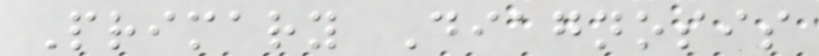Primary Diagnosis
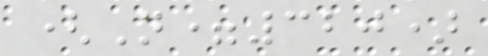(N=320)
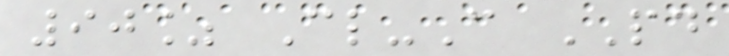90% Cl-C PD
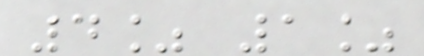4% 1%
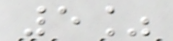5%
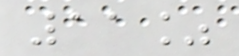11%
